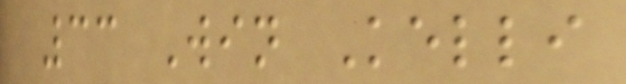33 Win Kelli
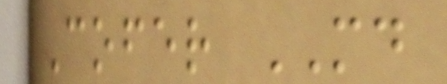Cofer MD
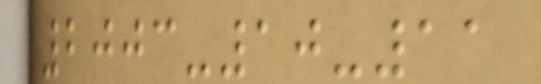2003-10-11
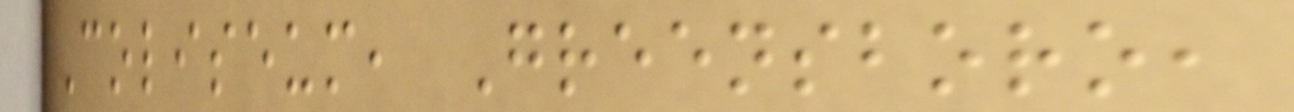Coliseum, Greensboro,
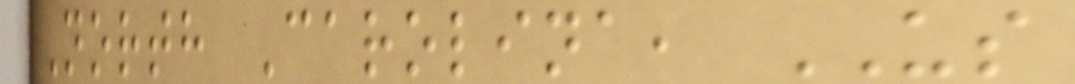North Carolina, US
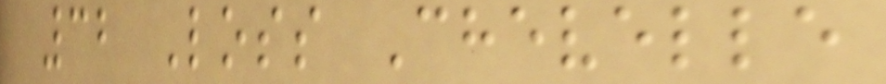32 Loss Chevelle
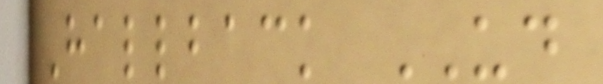Hallback UD
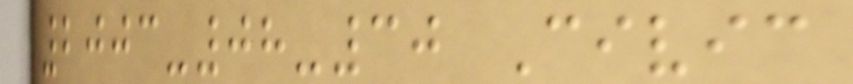2003-08-30 Civic
